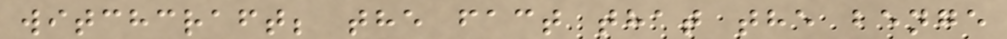witchcraft; the fact that the benge
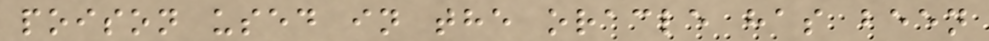poison used in the oracle has been
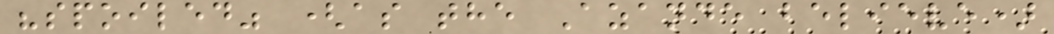"spoiled" (as the Azande believe)
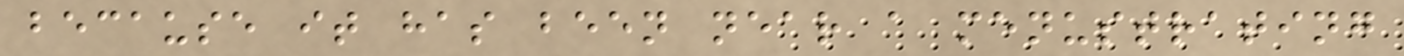because it has been near a menustrating
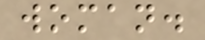woman.
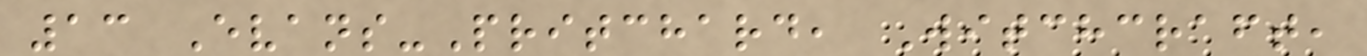13 Evans-Pritchard, Witchcraft,
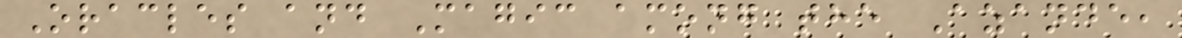Oracles and Magic among the Azande,
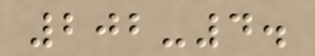202-4.
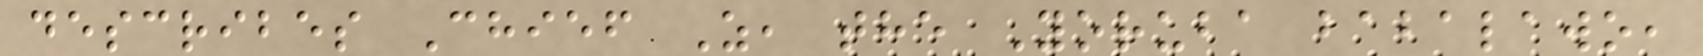describes Chief Z, the Yoruba babalawo,
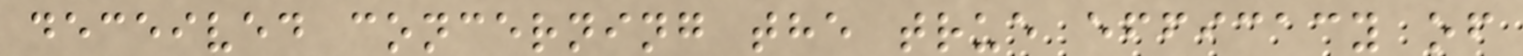deceived concerning the true efficacy of
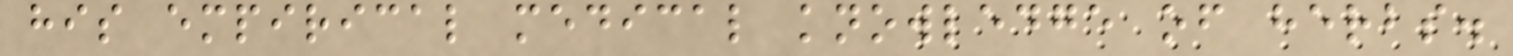his empirical medical knowledge of herbs.
